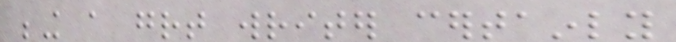being a great writer certainly
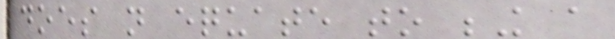does not equate to being a
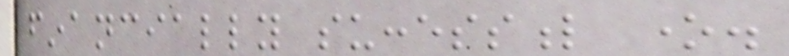financially successful one.
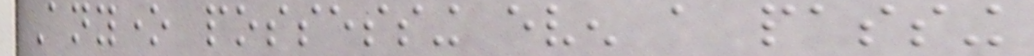Anyone possessing even a passing
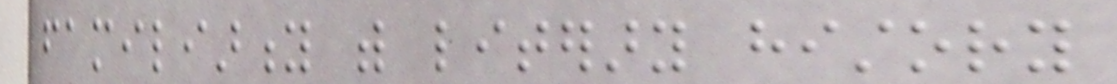familiarity with literary history
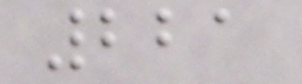221
